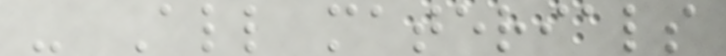- All materials
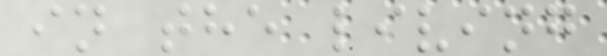in the living
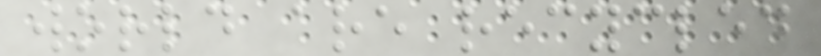world are recycled
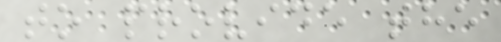to provide the
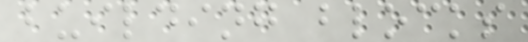building blocks
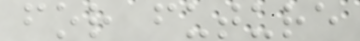for future
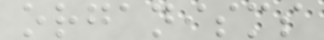organisms
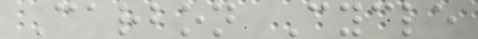Carbon Cycle
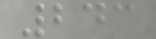243
